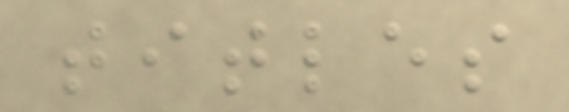titles
